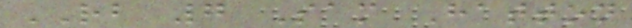RB 7 Sam Hatton
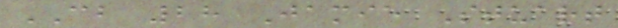CB 28 Jamie Stuart
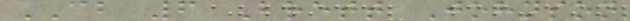CB 6 Brett Johnson
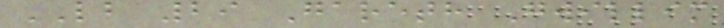LB 29 Gareth Gwillim
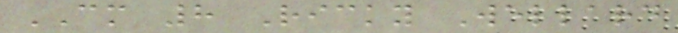CM 8 Ricky Wellard
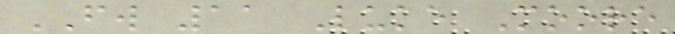FW 11 Luke Moore
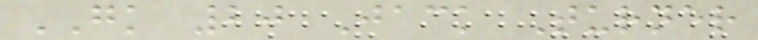GK 20 Jack Turner
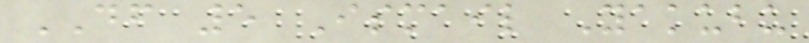DF 5 Ismail Yakubu
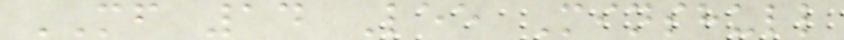MF 14 Lee Minshull
